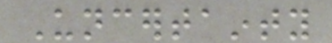Uncertainty
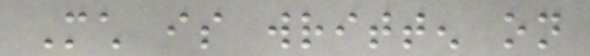Much is written on
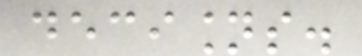decisions.
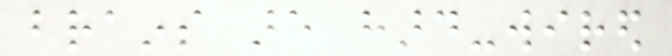brains are hard-wired
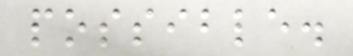possible.
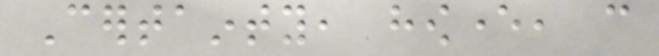Certainty, however, can
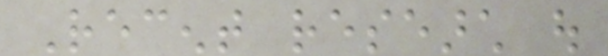Recent research out
